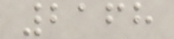2168
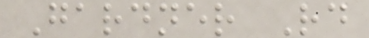Gardner Rd
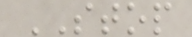STOP
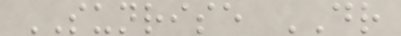SUNRISE DR
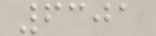6301
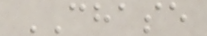CHASE
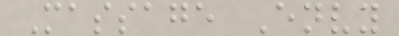Massage Envy
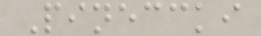Pineccki
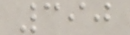390
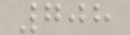708
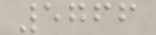5766
